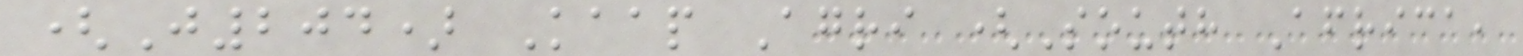(J204) Kaap Agri (South Africa,
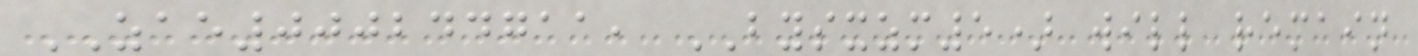ZAE000244711, BYSXZM5) will remain
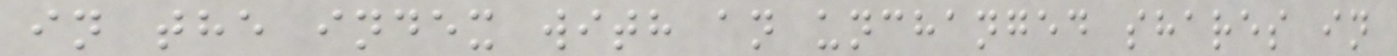in the index with an unchanged shares in
